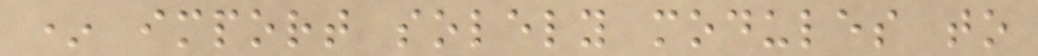* import solely modules to
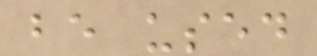be used
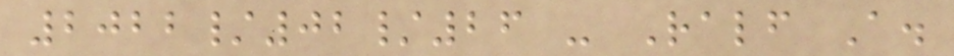2022/02/26 - Ralf A.
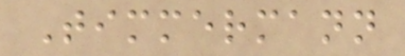Timmermann
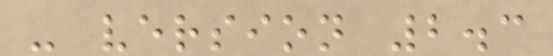- version 2.3
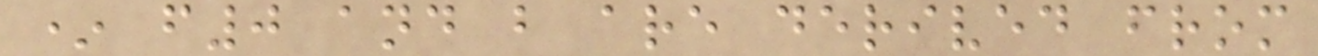* f0 and b are derived from
